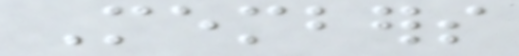Members
